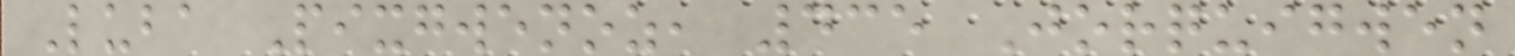Luba Pixgwenoz, 435 Jorquigwen
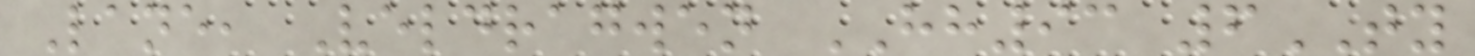Lane, Veldragwen HH93 6TY
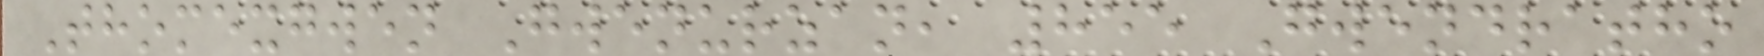Thomexgwen Gwenurzan, 855 Gwendratho
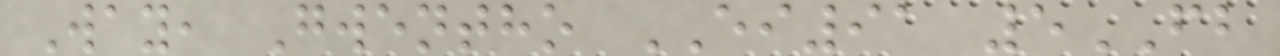Way, Gwentho EI91 5FB
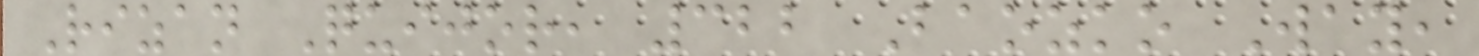Rizan Quijor, 322 Baozko Way,
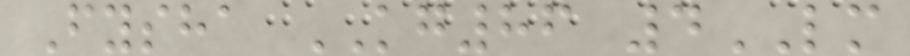Fysha KG86 4LM
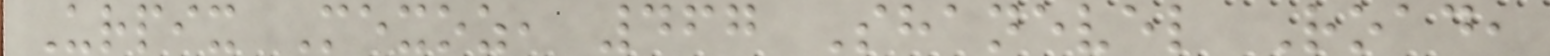Urpix Mexoz, 467 Shanevel Road,
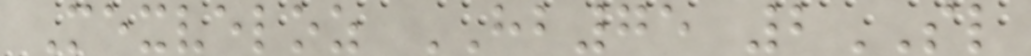Mexveloz HB75 2SL
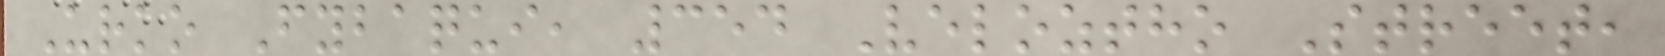Urko Fybaqui, 354 Veloztho Street,
